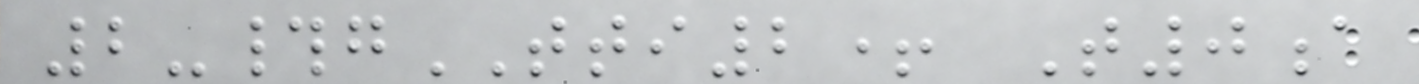2-#gTTI2+ T0a
